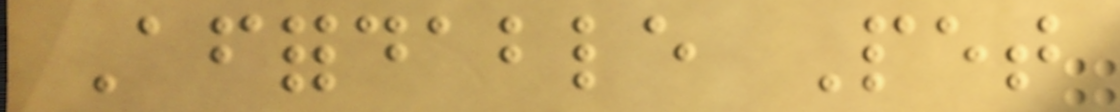Affordable Pet
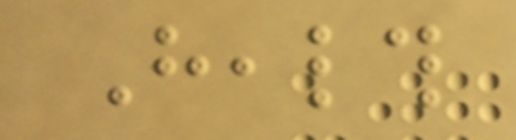Health
